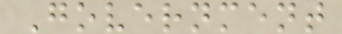Government
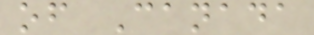of Canada
